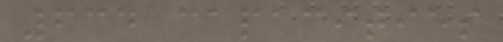634 capacities
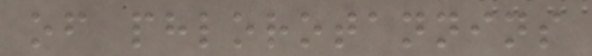of phlorotannins
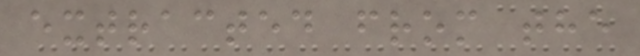extracted from the
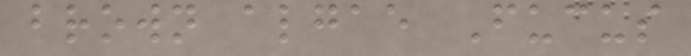brown algae Fucus
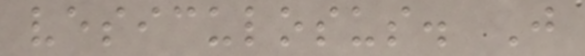vesiculosus. J
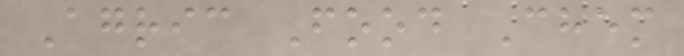Agric Food Chem
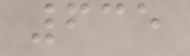635
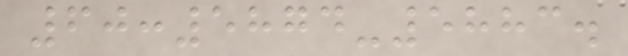60:5874-5883.
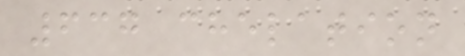637 chelation
